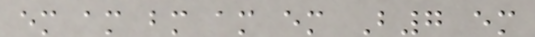em am bm am em B7 em
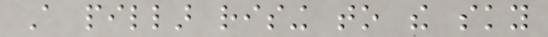A pillar rising to the sky
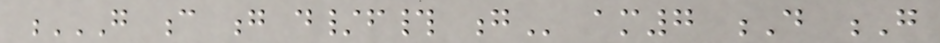G C G D/F# G am7 D G
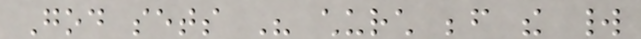God sets His church before the world
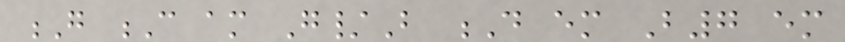G C am G/B D em B7 em
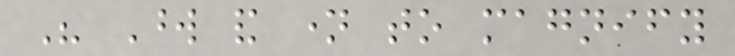His Word and name to magnify
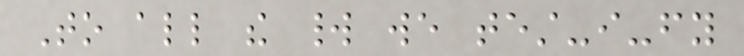To all the world we test-i-fy
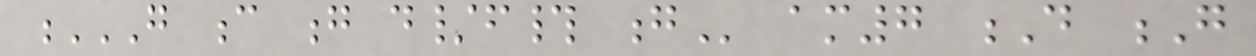G C G D/F# G am7 D G
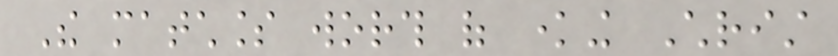The matchless worth of knowing Christ
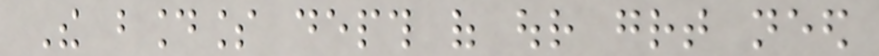The boundless depth of our great need
